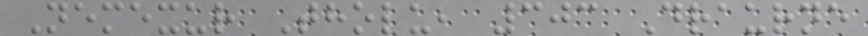Nemexur Tholu, 303 Draurne
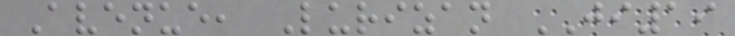Avenue, Lurizan JI19
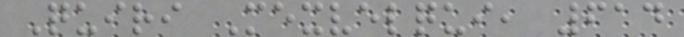Quiri Mexvelqui, 614
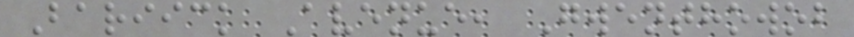Bariick Avenue, Gwenthowob
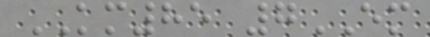KM85 7EM
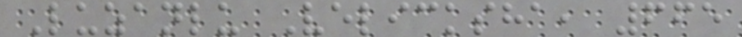Luzanlu Velicksha, 665
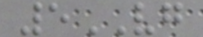5VG
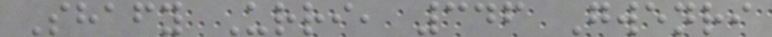Shafy Urri, 346 Gwenri
